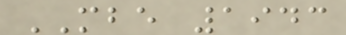MBE 1943
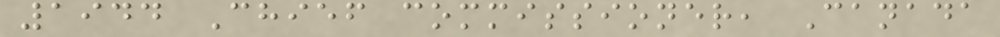1944 Chief commissioner, Canada
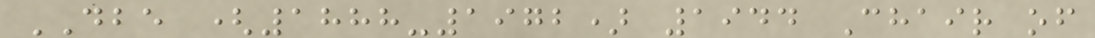DBE (1888-1972) 1944 Chair of
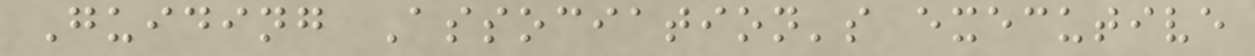Guiding Association's executive
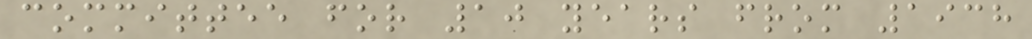committee for 10 years from 1938
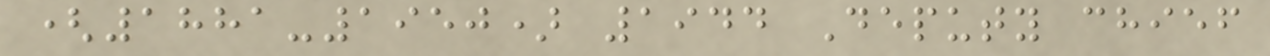(1881-1950) 1944 Deputy chief
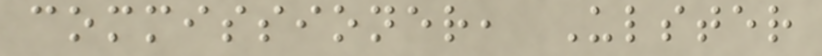commissioner, Ulster
